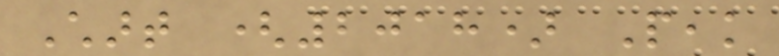Chart (2018) Peak
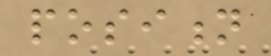position
